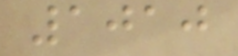1010
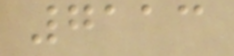7113
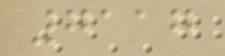7117
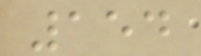154
